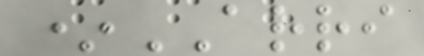*ARRI
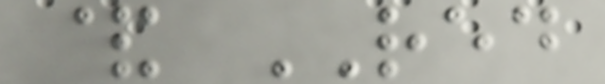& RED
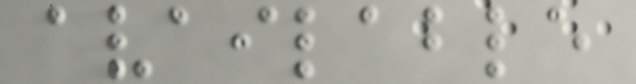available
